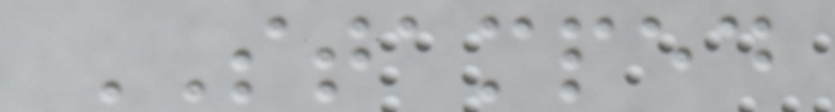STAMPED
